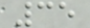35
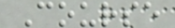Course
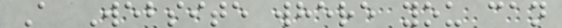A Website where you can
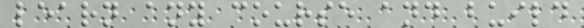learn any course and build
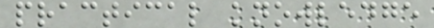practical knowledge
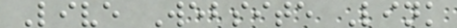Live Website Link
